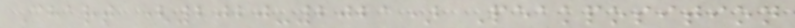Chart (2020-2021) Peakposition
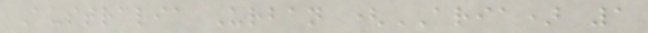Australia Urban (ARIA) 1
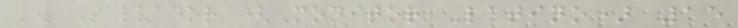El Salvador (Monitor Latino) 15
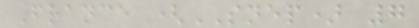France (SNEP) 7
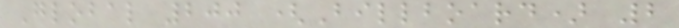Global 200 (Billboard) 2
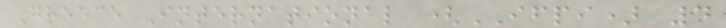Greece International (IFPI) 4
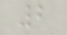2
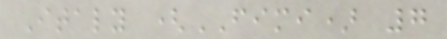Italy (FIMI) 7
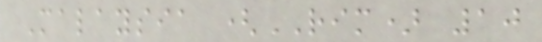Malaysia (RIM) 10
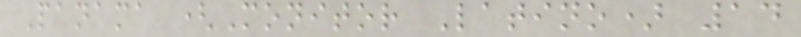Panama (Monitor Latino) 14
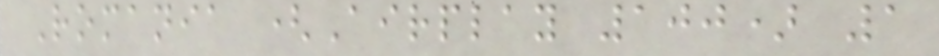Romania (Airplay 100) 1
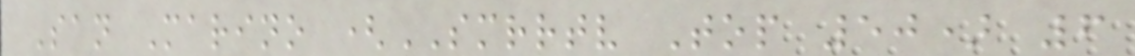San Marino (SMRRTV Top 50) 6
